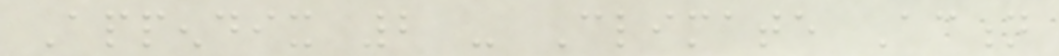Appendix 2 - Climate Action
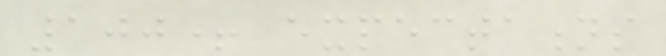100+ expectations
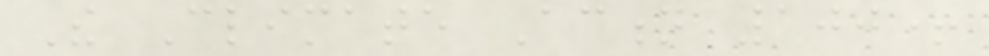The Climate Action 100+
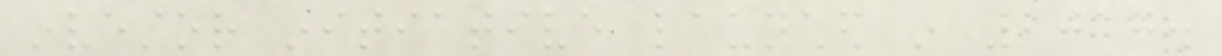investor initiative launched in 2017.
